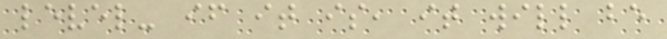level- if it is, it will be
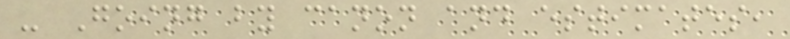- Going by canon and estimates,
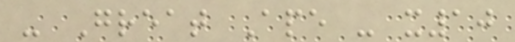- Great Ape - x10
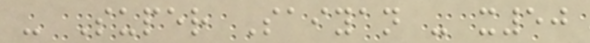- Super Saiyan - x50
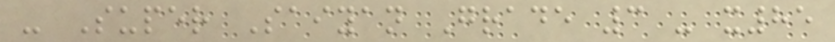- Super Saiyan Grade 3 - x85
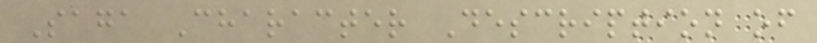Saga Character Description of
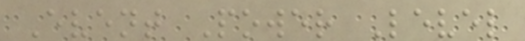Event Power Level
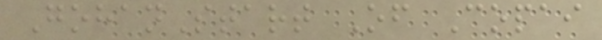GohanStart Of Copai
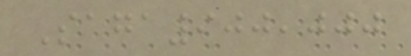Saga900,000
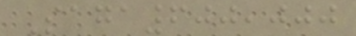Saga600,000
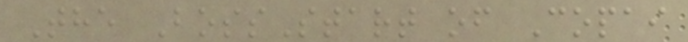The BossStart of Copai
